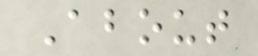About
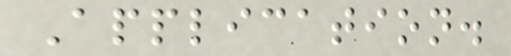Application.
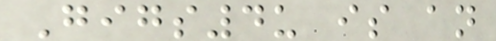Gigs4u is an
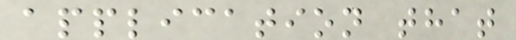application that
